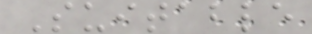Suitable
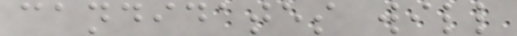candidates will
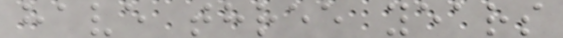have three years
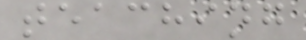teaching
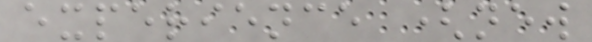experience (new
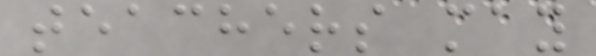teachers may
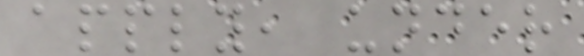apply, under
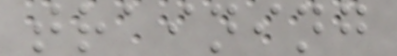training
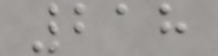218
